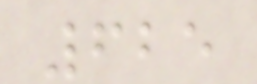625
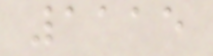1115
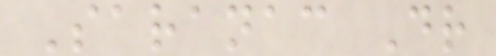Saranac Dr
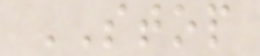STOP
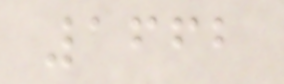1662
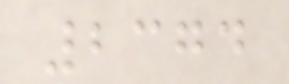2374
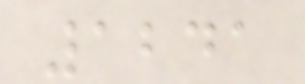1241
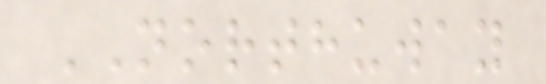NORTHUWAY
